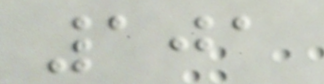101
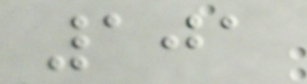101
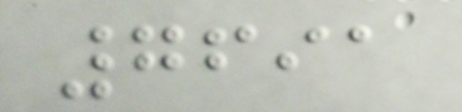7691
